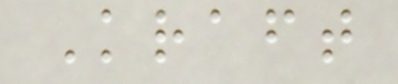Kraft
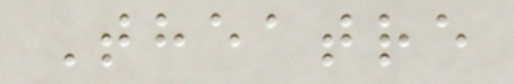Theatre
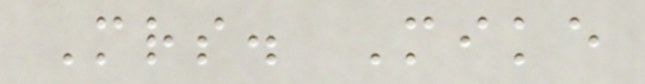Mrs. Mike
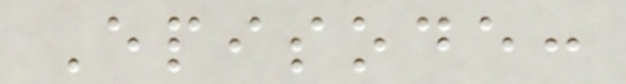Episode:
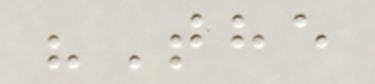"The
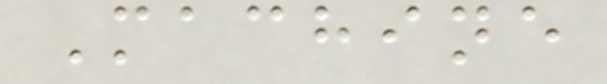Machine
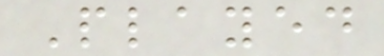Played
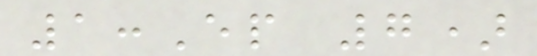1:Ep 7)
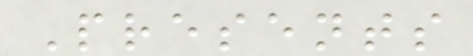Presents
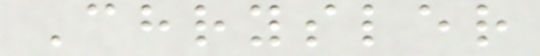Chrysler
